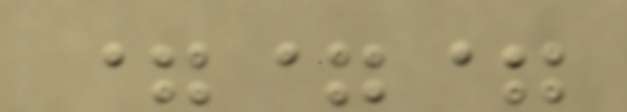===
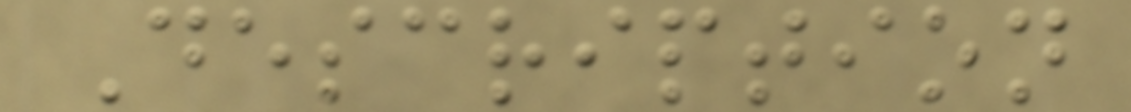Description
